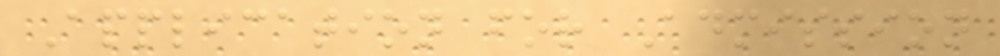Application for Admission
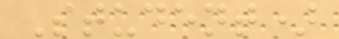Student)
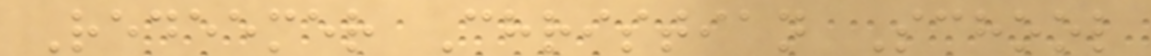Redeemer Christian School
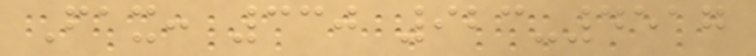Fax: 330 923-4517
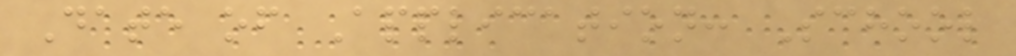Date of Application: School
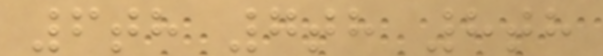6th 7th 8th
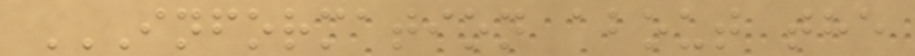INFORMATION ABOUT THE
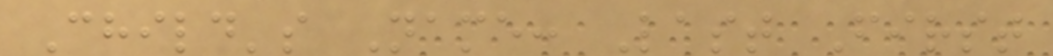Child's Name: Last First
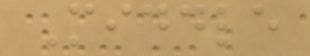Middle
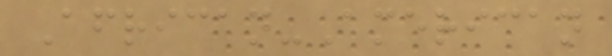African-American
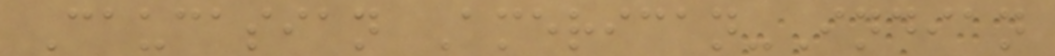Caucasian American-Indian
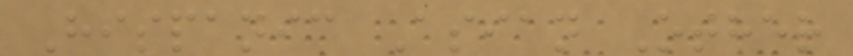Hispanic Asian Other
